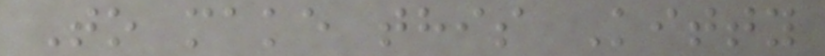To make this Kitty
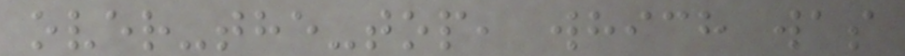over-the-top, which was
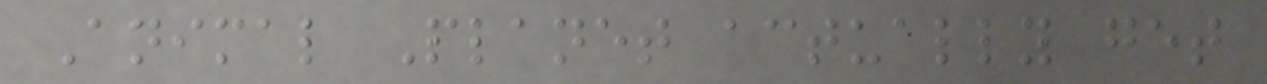Animal Planet actually get
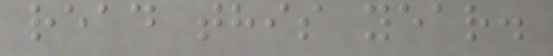read this year.
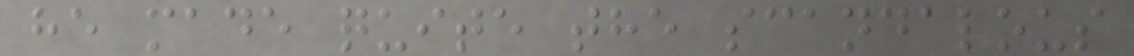he made quite the scandalous
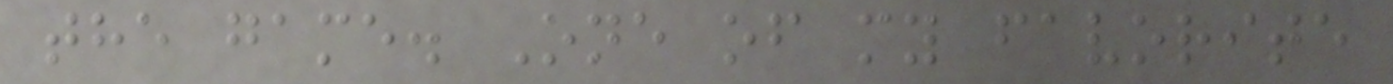the game. One of my favorite
